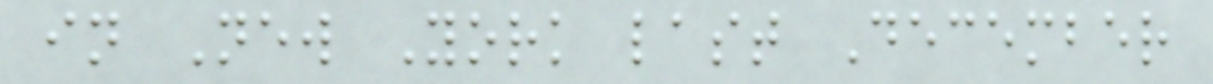in New York last December
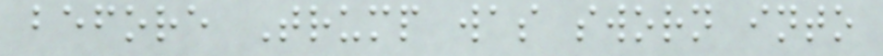before Trump was sworn into
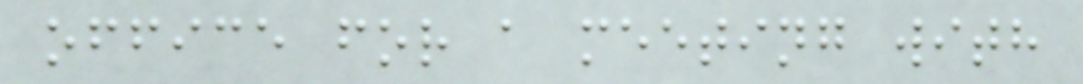office for a meeting with
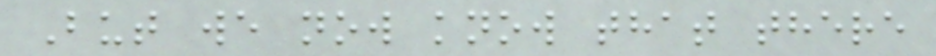But we now know that there
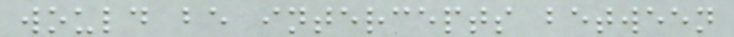would be intercepts between
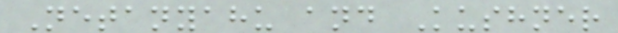Netanyahu and Kushner
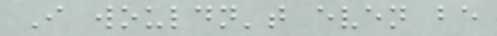I wouldn't even be
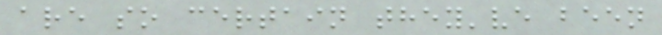are so certain they've been
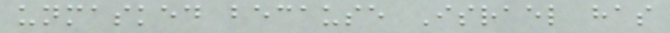unmasked because Israel has
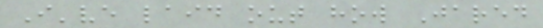I've laid out how Jared
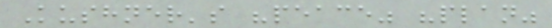Kushner's "peace" "plan"
